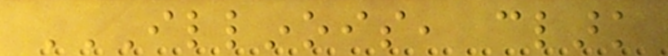ILLINOIS, CLARK
